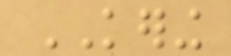KERING
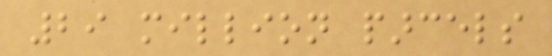29 million parcels
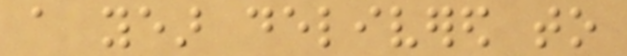a year delivered to
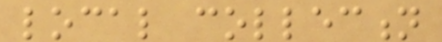local collection
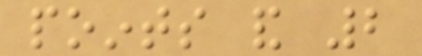points and 2
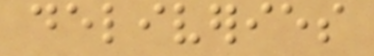deliveries
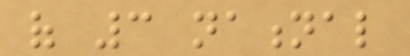of 3 national
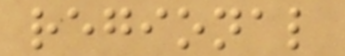regional
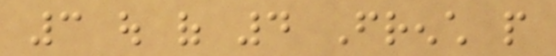3 out of 4 French people
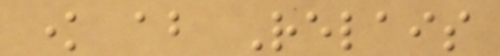know about Relais
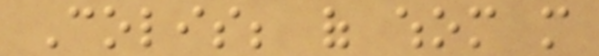Colis; of whom more
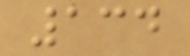134
